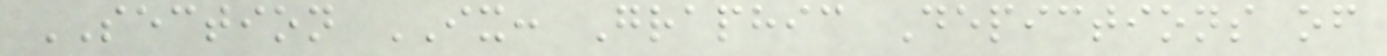SECTION IX: Graphic Depictions of
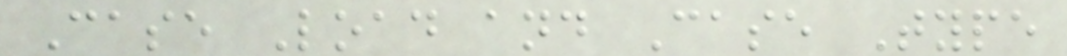Case Load and Case Type
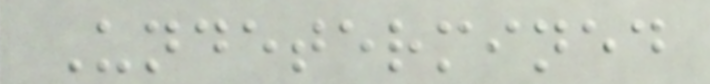Undetermined
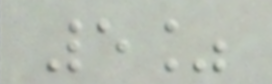5%
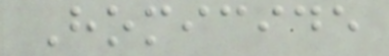Homicide
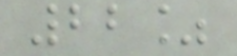22%
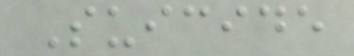Suicide
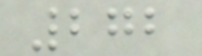272
